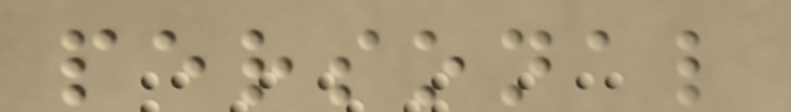personal
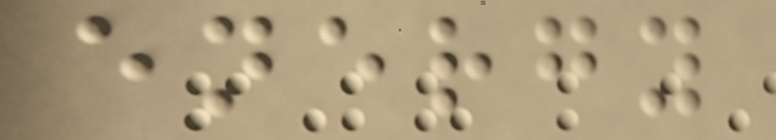energy
